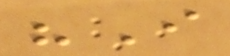"I
